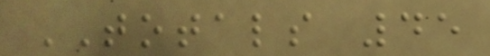TOTALS 45
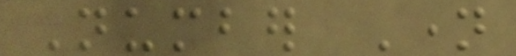Number Name
